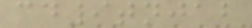cd9tnjab
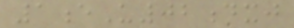1eU02dxj
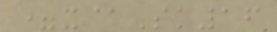=x@Sk16
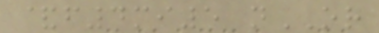&f4mi5 nOR
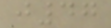j47
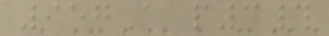957A p3#
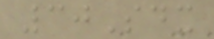30Sdx
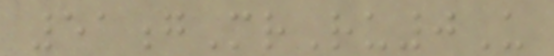51gMrRu0U
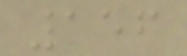156
